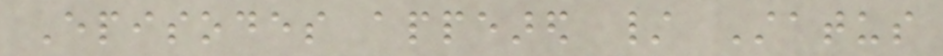Episodes appeared / Status
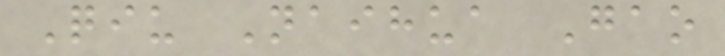Qiu Naihua Gao
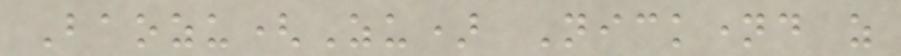Baozu(Zu) Nicknamed as
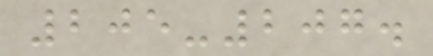205-207.
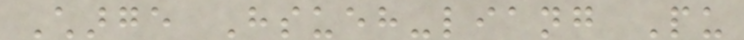Charge Hsueh-liang Pu
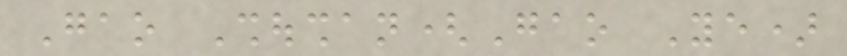Gao Shoushan(Gao Ye)
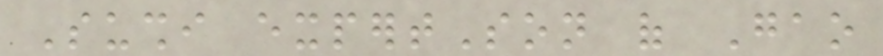Sushi expertSon of Gao
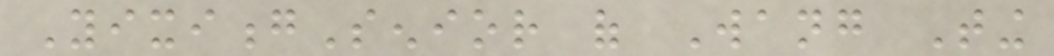YixiongSenior of Wang Ting
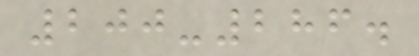200-286.
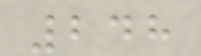248
